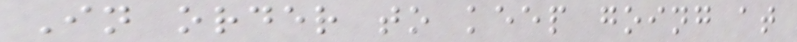In order to keep going at
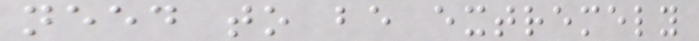need to be extremely
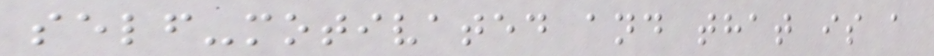self-motivated and that is a
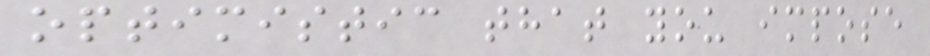optimistic that you impose
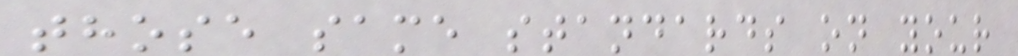those same standards on your
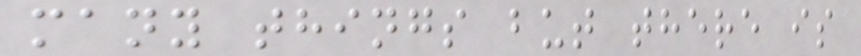many things but there is
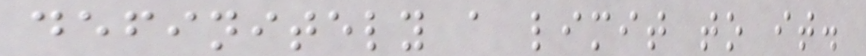definitely a limit to it.
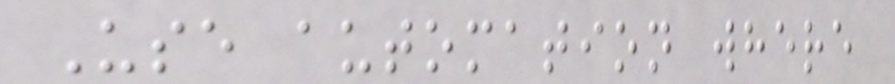Use automation where
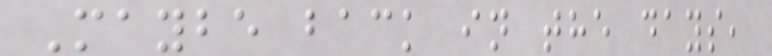Maybe back in the days,
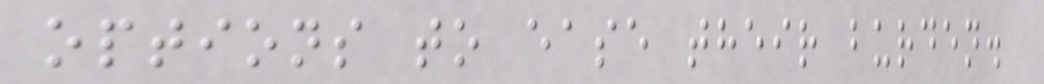options to ease their burden.
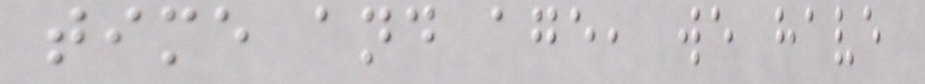time and age, we have
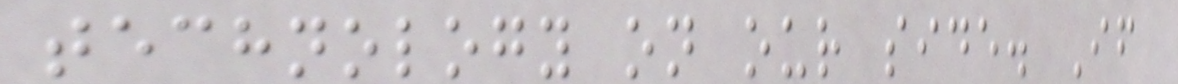technology on our side. If
